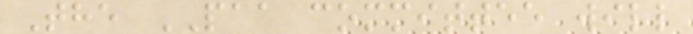The PAA committee will
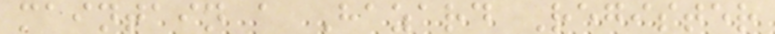maintain a Hazard Register
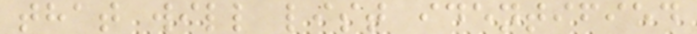that will list identified
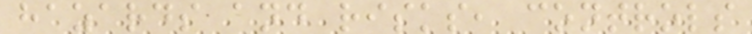hazards and risks, controls
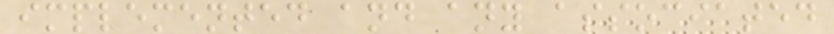implemented and any associated
